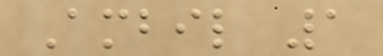Ambil 1
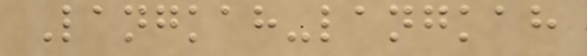Langkah-langkah
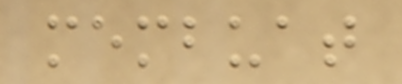membuat
